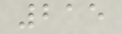215
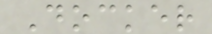Docker
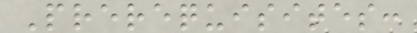Prerequisites:
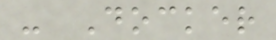- Docker
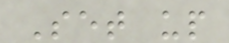Set up
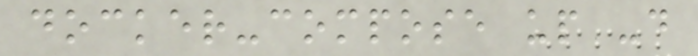docker-compose up -d
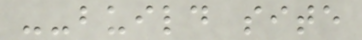--build site
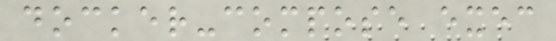docker-compose exec
